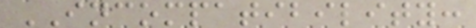INCOMPATIBILITY:
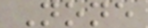None
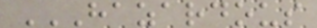HAZARDOUS
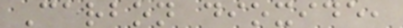Carbon dioxide,
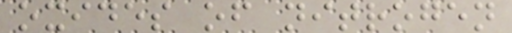oxides of nitrogen
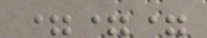===
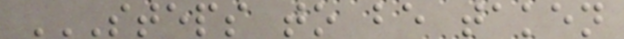STEPS TO BE TAKEN
